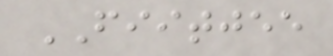FIITJEE
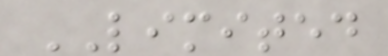LIMITED
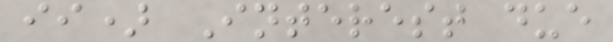ii) Interest due
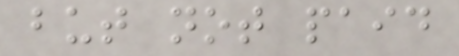but not paid
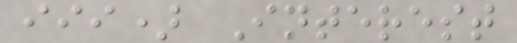iii) Interest
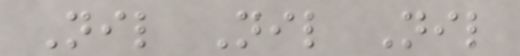Nil Nil Nil
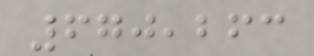670,263
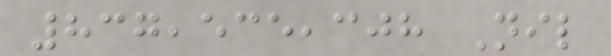837,535,308 Nil
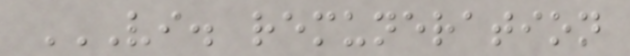VI. REMUNERATION
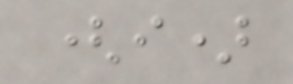(i)
